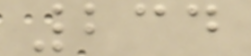234
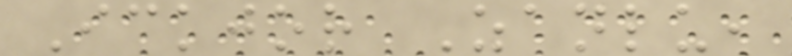Ickjor Zanlu,
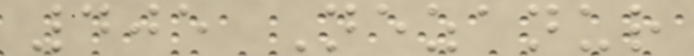405 Nezanur
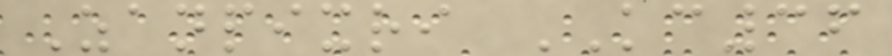Zanpixri KC36
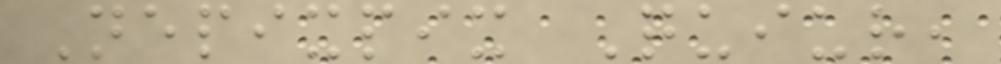Nepixpix Quiur,
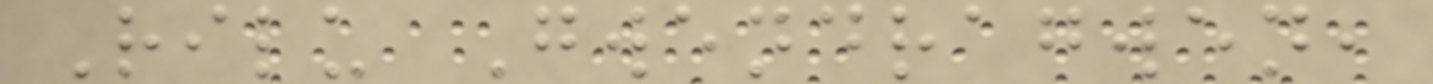Rilu Gwendragwen,
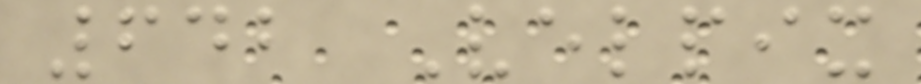642 Velpix
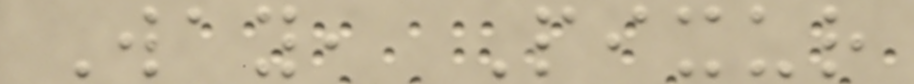Way, Pixur
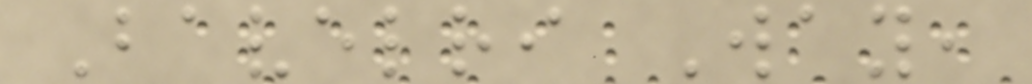Bavelri Way,
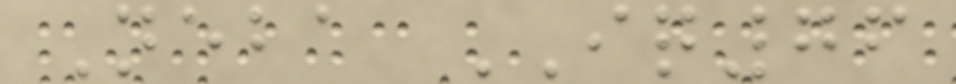Neba IQ76
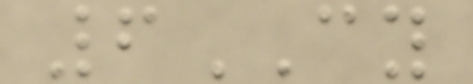6CY
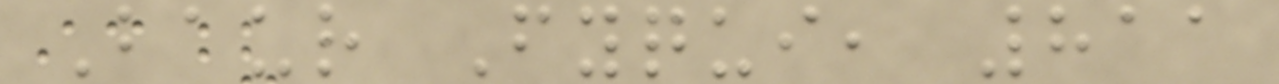Baur Fyqui, 811
